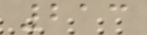213
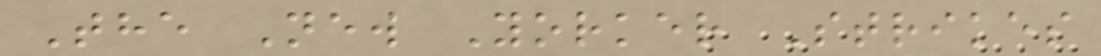The New Yorker Strikes
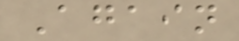Again
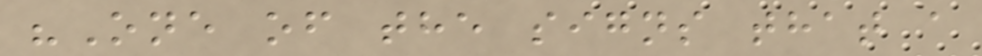"One of the signs that a
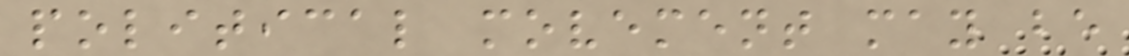political movement may be
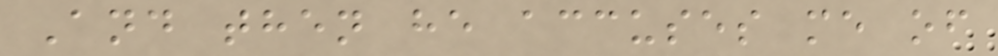And then he accuses me of
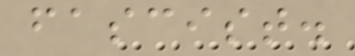fascist.
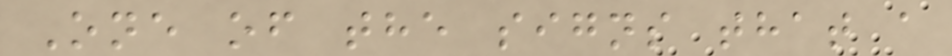One of the signs that a
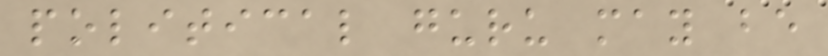political guru may be
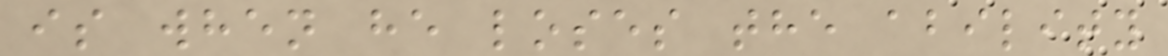is when he loses the ability
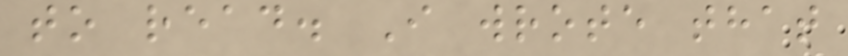to read. I wrote that
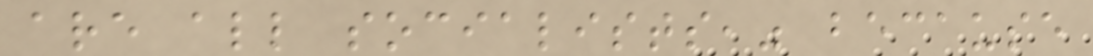are all socialists," because
